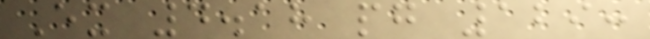Ex 4.18 pg 129:
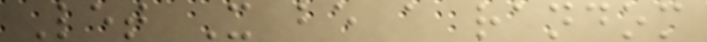Let X be a random
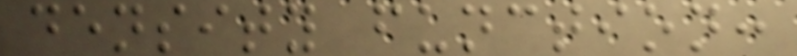density function:
